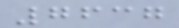7637
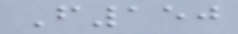F150
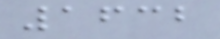1632
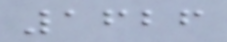1626
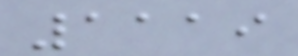1119
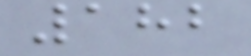182
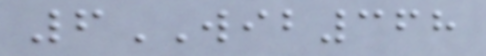6WIB368
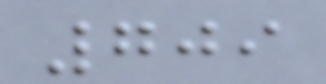709
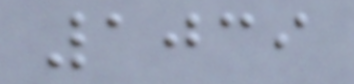1039
